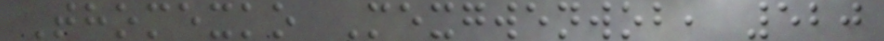Thomexko Mexgwenwob, 520
